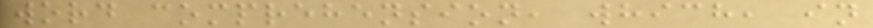word comprehension, which, in
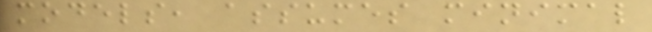models, assumes minimal
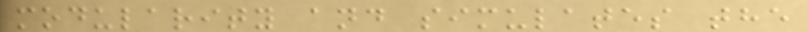modularity and simulates the
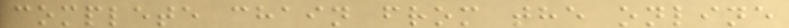complete chain from the online
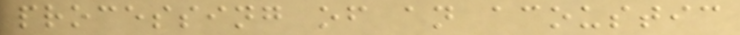processing of an acoustic
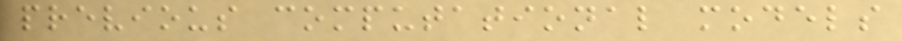previous computational models
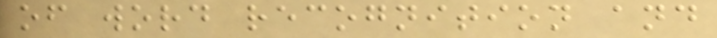of word recognition and
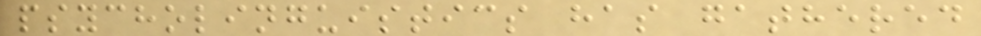psycholinguistics has gathered
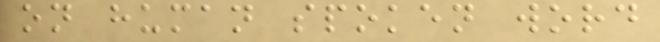on human spoken word
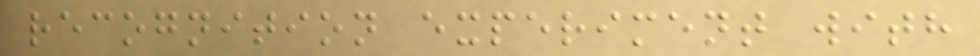recognition experiment with
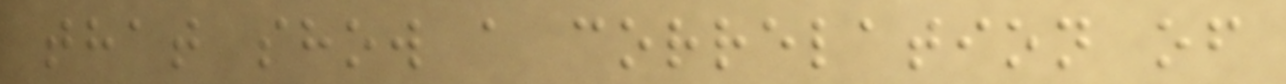that show a correlation of
